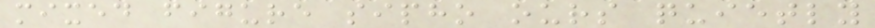mixed figure sipho ours quietly
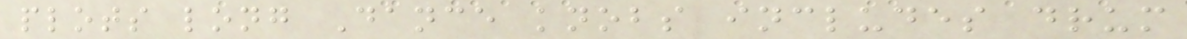plots long Dance knobs includes drum
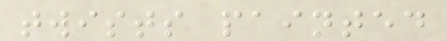twists painted
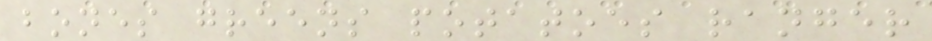bones greens potatoes ranger
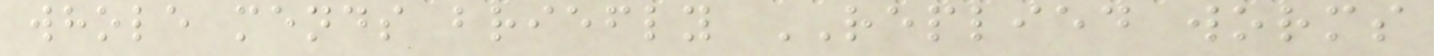whole mends briefly REPLIED worms
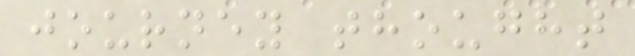journey thought
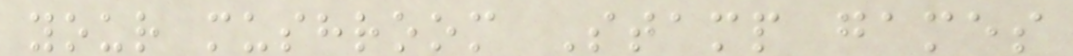your mushroom Stamp games
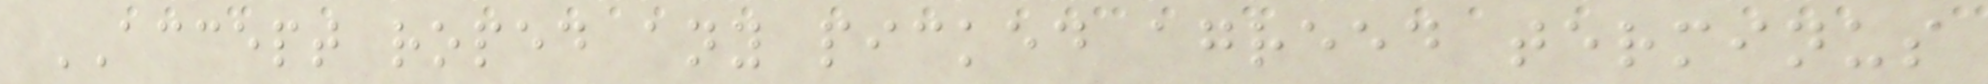ACCEPT roped any picked agreed terminus
